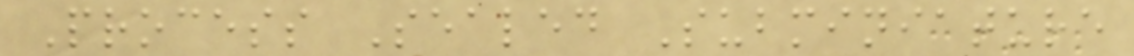Process Sealed Subminiature
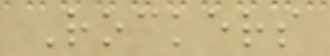Rockers
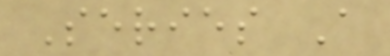Series A
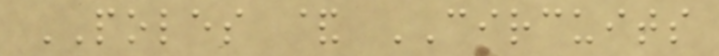POLES & CIRCUITS
